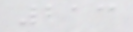213
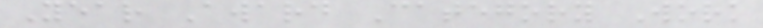Year Award Category Work
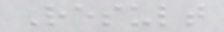Result
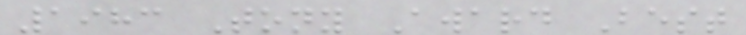1983 Tony Award Best
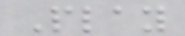Play
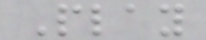Play
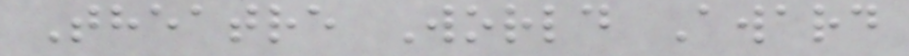Theatre World Award
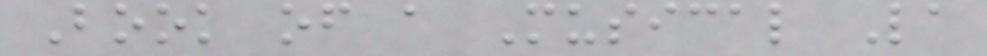Book of a Musical La
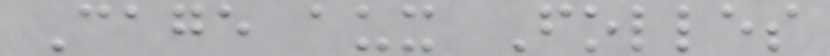Cage aux Folles
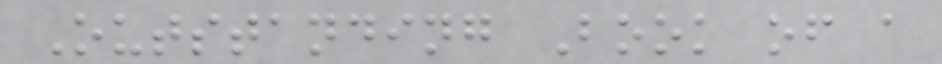Outstanding Book of a
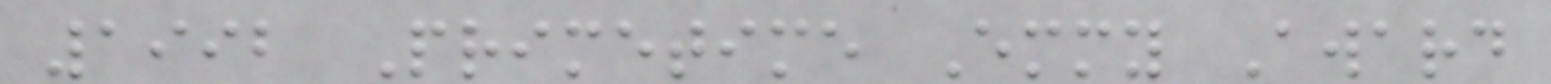1992 Primetime Emmy Award
